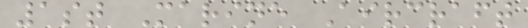1st Marine Aircraft
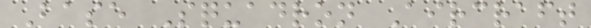Base Squadron Aircraft
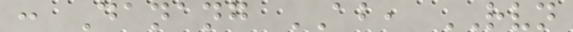: Danang AB, RVN
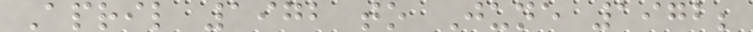April 1972 to June 1972;
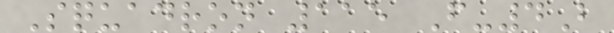Squadron 115 F-4B
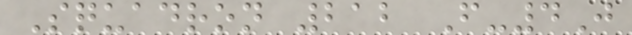Squadron 212 F-4J
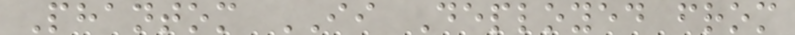Phantom II Deployed from
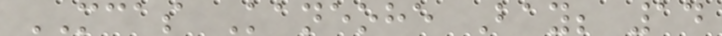MCAS Kaneohe Bay; 14
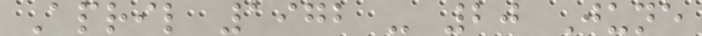April 1972 - 20 June
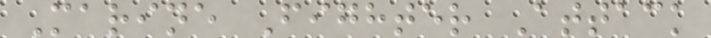Marine Fighter Attack
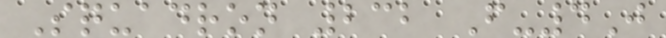Squadron 232 F-4J
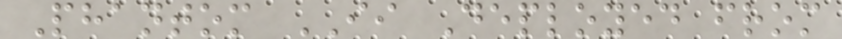Phantom II Deployed from
